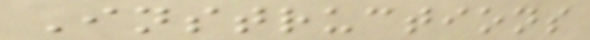Instructions
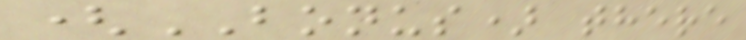(BONUS) there
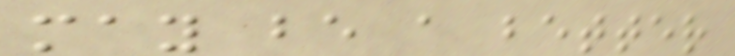may be a better
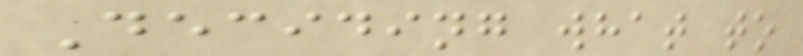Deciding what to
